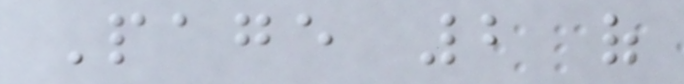Page 2 of
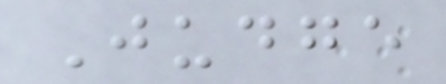Judge
